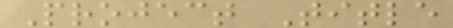Project Title
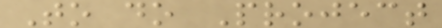To do Project
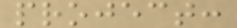project:
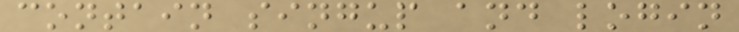contain singup and login
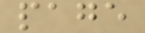page
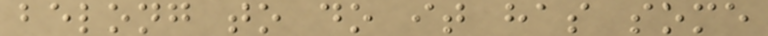belong to do it has some
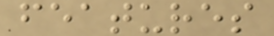features
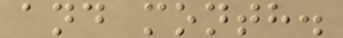and month.
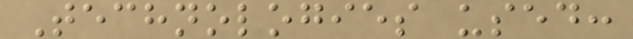Technologies used:
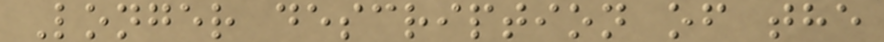Longer description of the
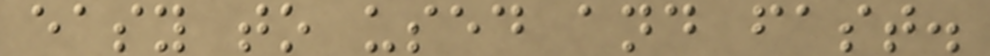easy to used and fast.
